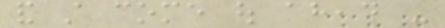and still come out ahead -
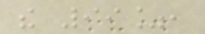the 99%,
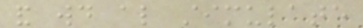and would also stimulate
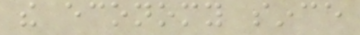the economy since
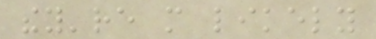they're more likely
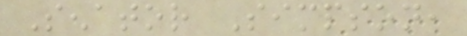Senator Simpson,
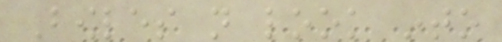Bowles not look into
